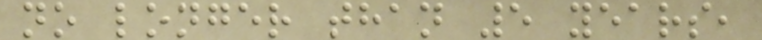no longer than 5 years,
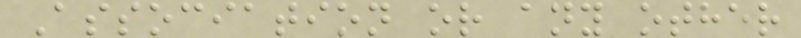Association or any other
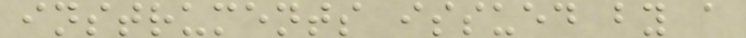instruments issued by a
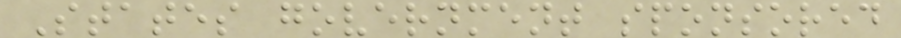States government sponsored
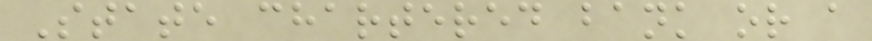State chartered bank or a
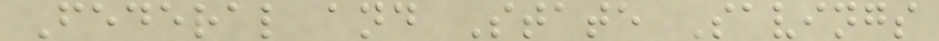Federal and State Savings
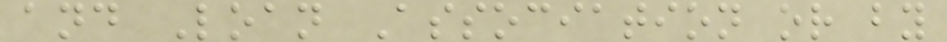and Loan Association or by
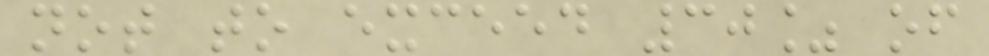not to exceed 30% of
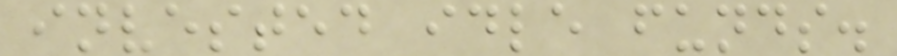invested idle funds.
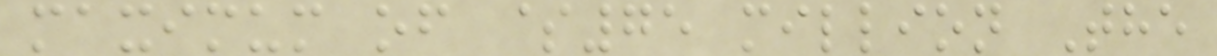maximum of $75 million The
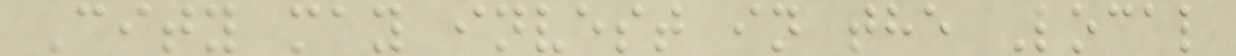City may invest in the Local
